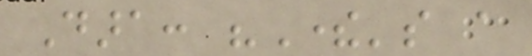Dara: "There's a
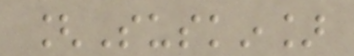[Suskin]
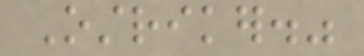Ostriker."
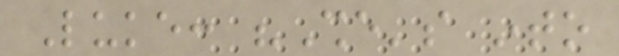Luke: "She's into
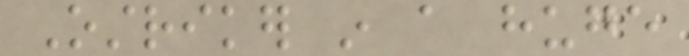Ostriker in a huge
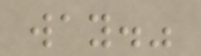way."
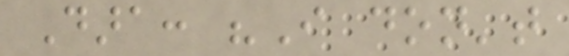Dara: "I don't
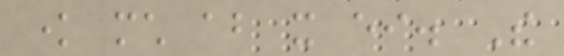know much about it either. The
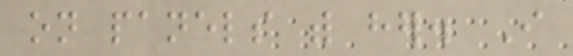on panels with her. I
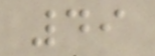49
